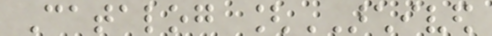Catalog [ARCHIVED
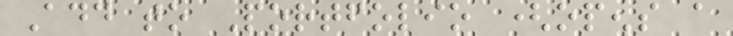Add to Portfolio (opens a
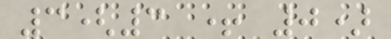3(3 + 0)
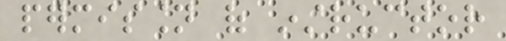permission of instructor
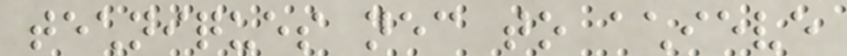techniques necessary to achieve
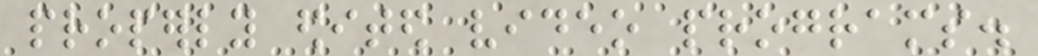properly edited video programs.
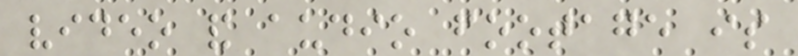video and audio footage is
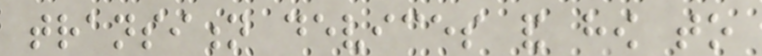transition devices and how to
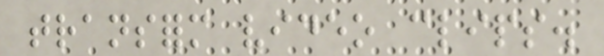transform video clips.
